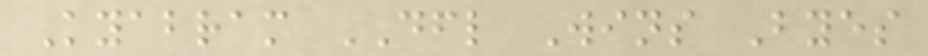Kyabram DFL Wins Byes
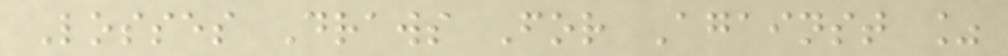Losses Draws For Against %
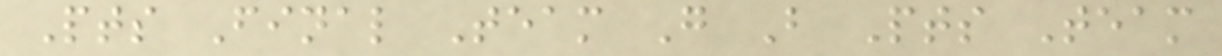Pts Final Team G B Pts Team
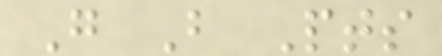G B Pts
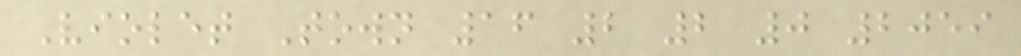Violet Town 16 2 2 0 2059
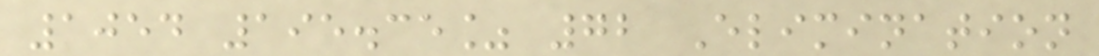1054 195.35% 72 Elimination
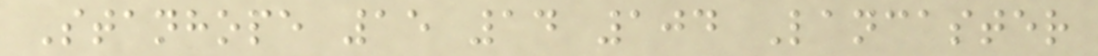Stanhope 15 14 104 Lancaster
